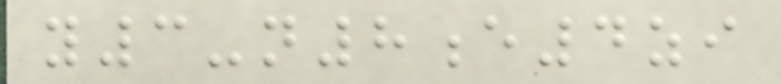y3-n8e4zi
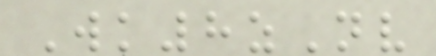Wk8zNv
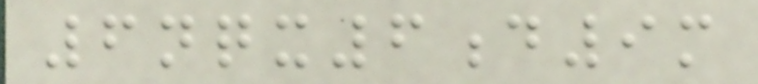6nqx6d9m
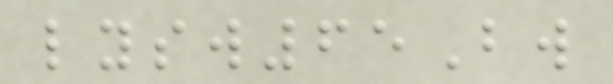lysw65Bw
